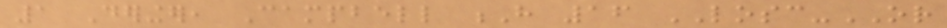1 Deringer, Campbell H 16 LOSC-OR
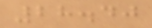28.40
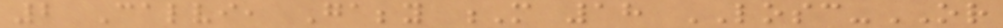2 Calvi, Gabby M 18 LOSC-OR
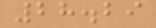28.29
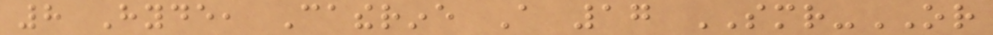8 Hyde, Catherine A 17 SMR-OR
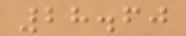28.60
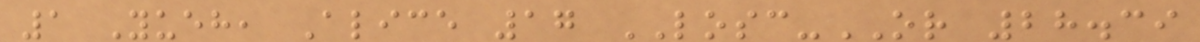1 Yueh, Alice 17 LOSC-OR 28.39
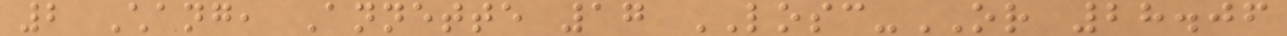2 Chang, Annette 17 LOSC-OR 28.06
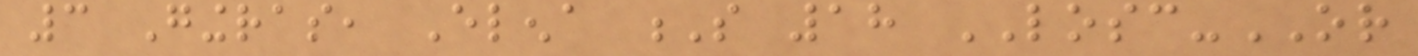3 Gingras, Elena S 18 LOSC-OR
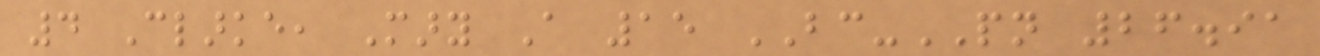4 Clarke, Mary A 15 BC-PN 26.91
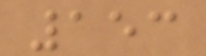153
